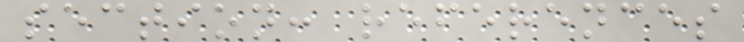section: references
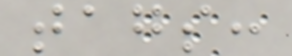tags:
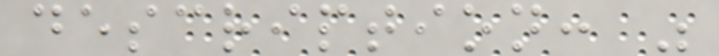description: "
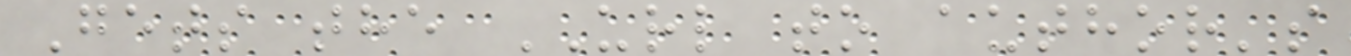Gets the URL to author's
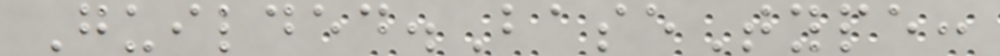Guilded.BaseType:
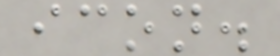icon.
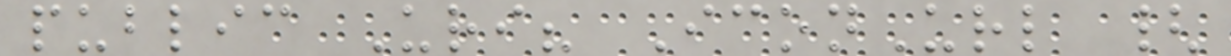public Uri? IconUrl {
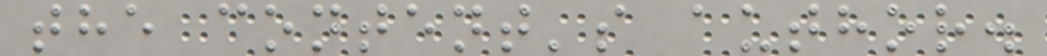the content's author.
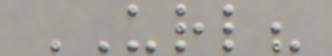URL?
